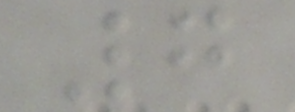7
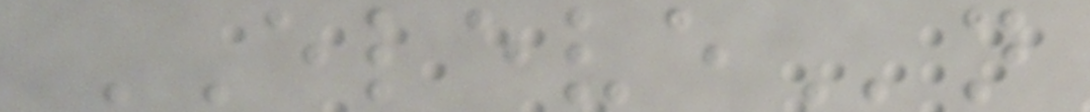ELEVEn
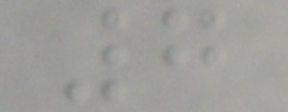7
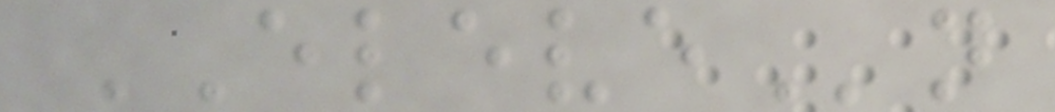ELEVEn
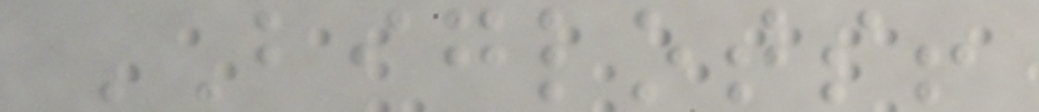BIGLOTS!
